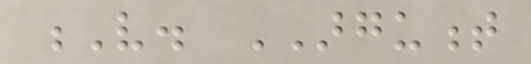V. ARGUMENT
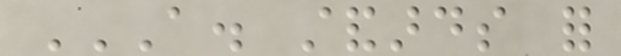A. STANDARDS FOR
